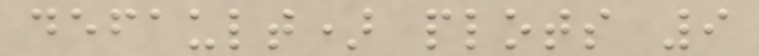default) plots 9
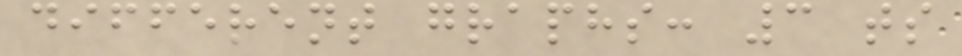different graphs: 3 ts
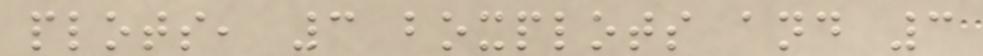plots, 3 boxplots and 3
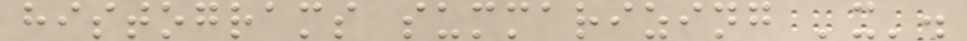histograms summarizing 'x'.
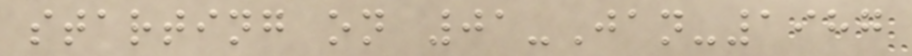starting on 01-Jan-1987
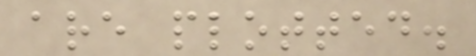are plotted.
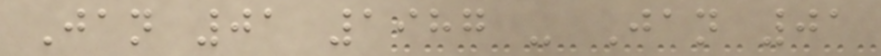Jan 01 1987 - Jan 01
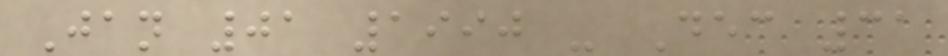Jan 01 1990 - Dec 31
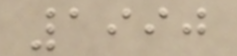1990
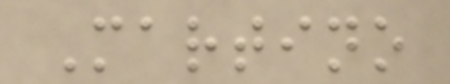Martino
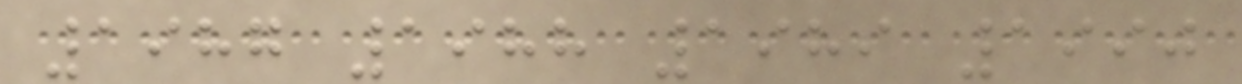1987 1988 1989 1990
